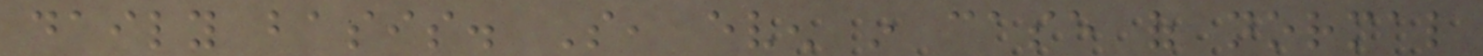daily basis. So, even in case of normal
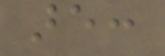are:
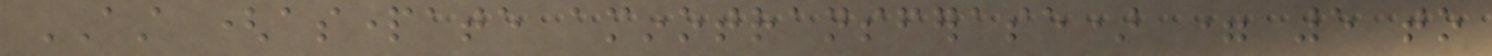AST (aspartate aminotransferase) = 5 to
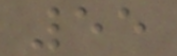55
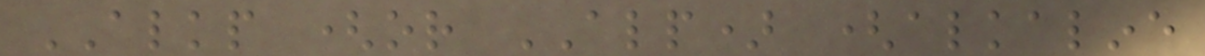ALKP (or ALP) (alkaline
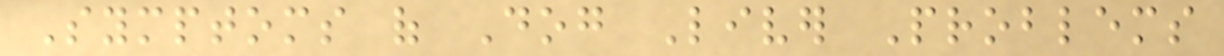Symptoms of Dog Liver Problems
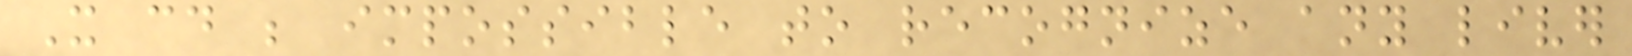It could be impossible to recognize any liver
